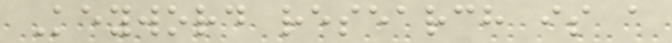Keyword research is a
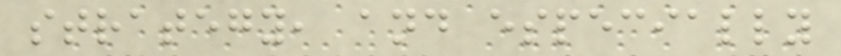strategy, and especially
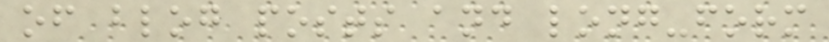of blog posts and long-form
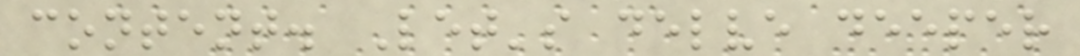content. Let's delve deeper
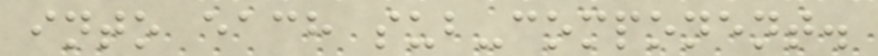into each sub-component.
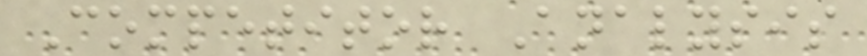Competitor Analysis
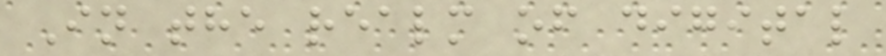In the realm of digital
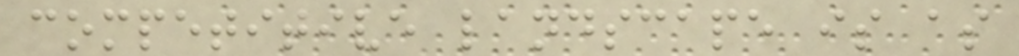competitive landscape is as
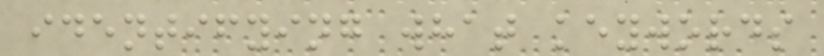identifying what keywords
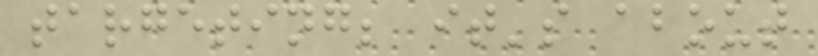targeting; it's about
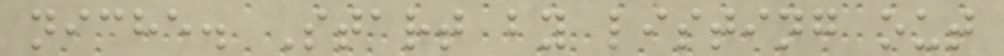niche. Start by listing out
